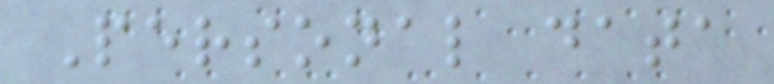Personal data
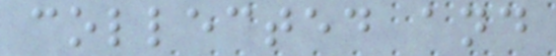collected and
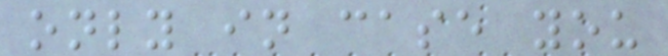only in case you
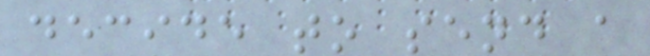decide to send a
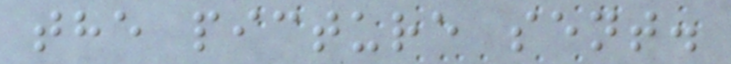the picture sent.
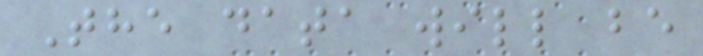The data will be
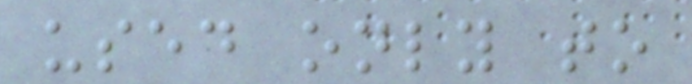used only to
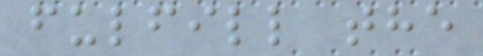fulfill the
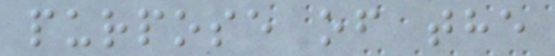purpose of the
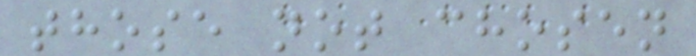those not chosen
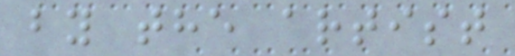by the artist
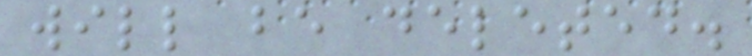will be deleted.
